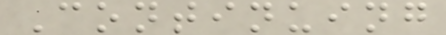Continuing
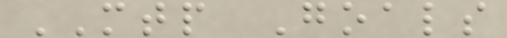MTP Goals
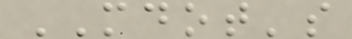MDOT's
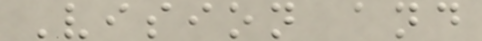Vision and
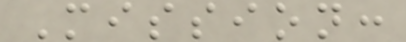Mission:
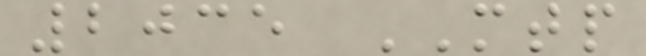2035 MTP
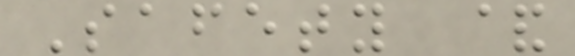Safety &
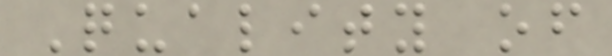Quality of
